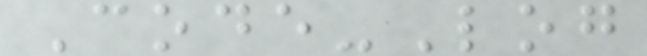Code-Log
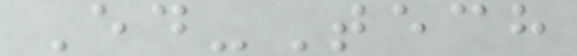Ed-Tech
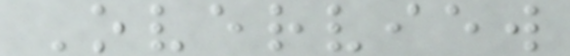Overview
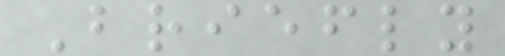Briefly
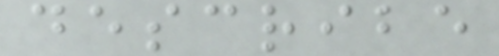describe
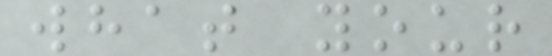what your
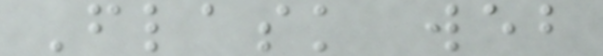Flask web
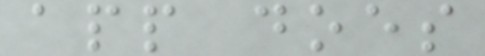app does
